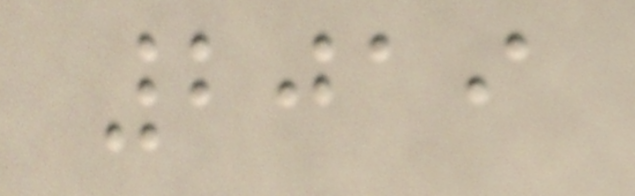2019
